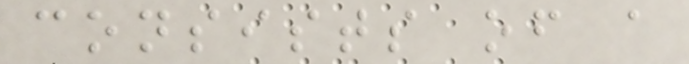consists of a
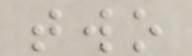two
